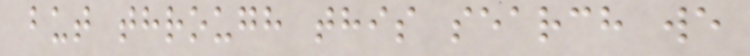but through this search we
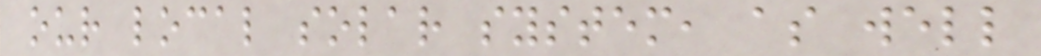our local solar system, as well
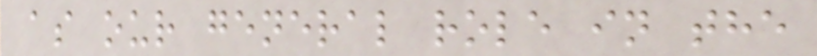as our general role in the
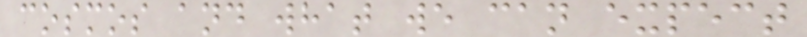cosmos and what we can expect
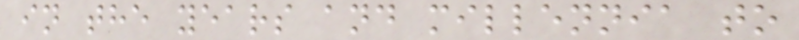in the years and millennia to
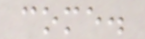come.
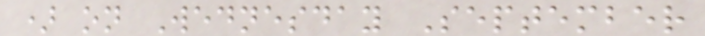) on Wednesday September
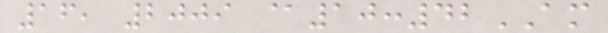16, 2009 @10:42AM
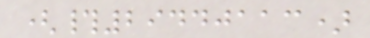(#29440113)
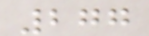277
